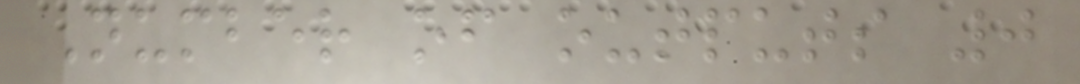Number of outputs 0
